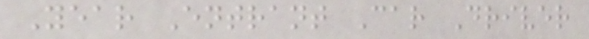Year Entrant Car Driver
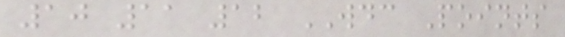10 11 12 WDC Points
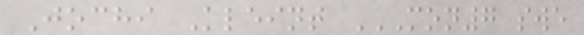Jochi Kleint MON7 SWE
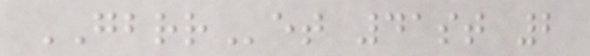GBRRet 41st 2
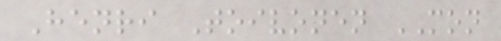Henri Toivonen MON
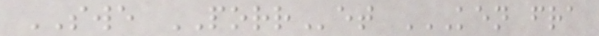SWE PORRet KEN FRA
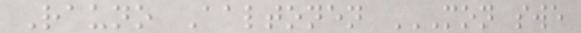Rauno Aaltonen MON SWE
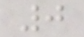0
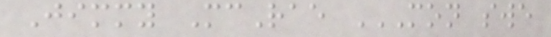Jimmy McRae MON SWE
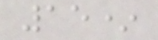15*
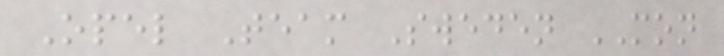Opel Team Sweden MON
